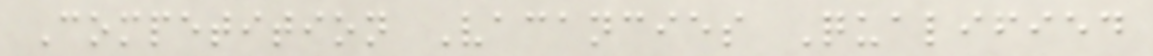Competition Vacancies Qualified
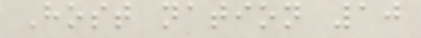Host nation 10
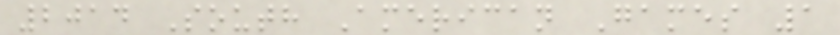2014 South American Games 1
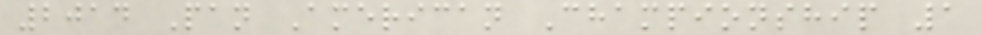2014 Pan American Championship 1
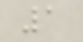1
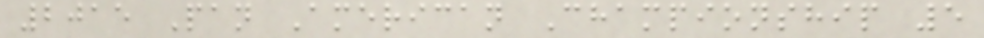2015 Pan American Championship 5
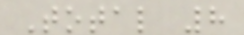Total 8
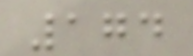174
